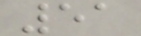51
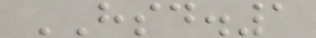HSD.1
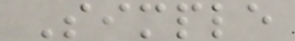Simple
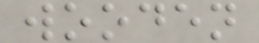wooden
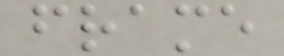frame
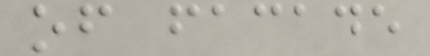of facade
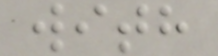with
